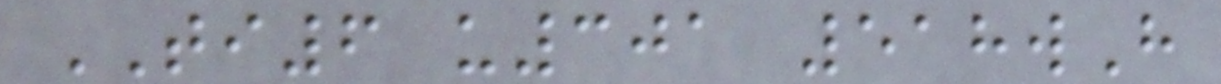TI6 u301 518wH
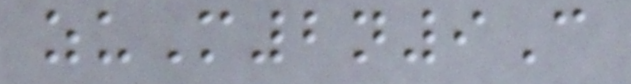zuM2n9C
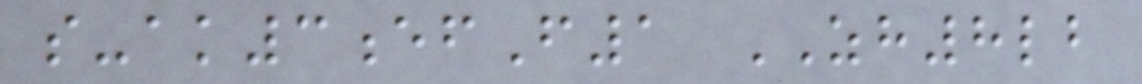s-ak3efF1 ZH8lb
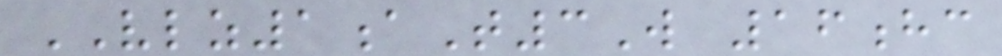VLZ1aT3W 16hc
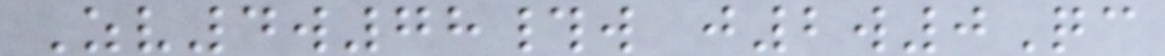Zv4w78#w j2w0Qc
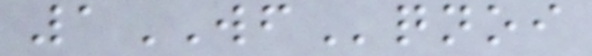1WFqnoi
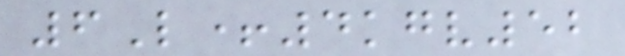6L+4kgv52
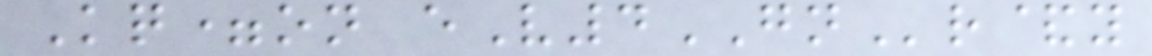Kq=on eV4GNr&y
